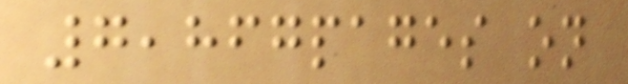7,867pages on
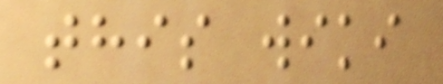this wiki
